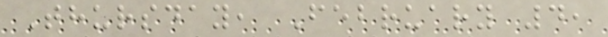Thursday, February 4,
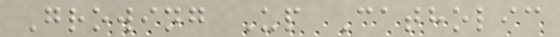Growing Up Catholic
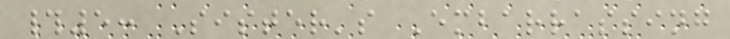#5: Sister's Embarrassing
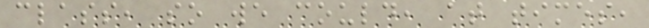class, so we could, at times,
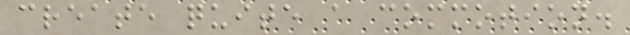create quite a commotion.
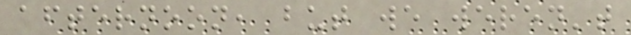afternoon, but we weren't
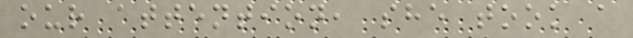our attention, she took a
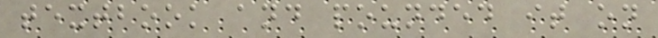textbook and pounded it on
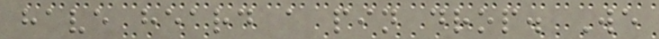have heard a pin drop. We
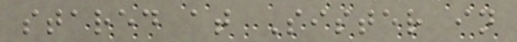stared at Sister in
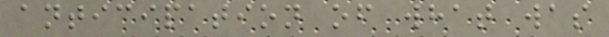anticipation of what was
